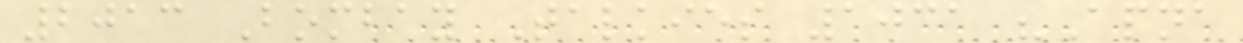2013 Bombay Talkies 1031 "Apna
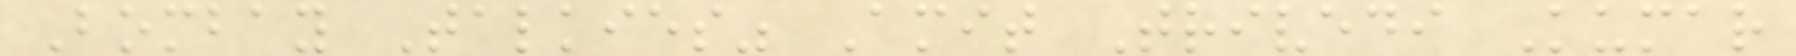Bombay Talkies" Amit Trivedi Kumar
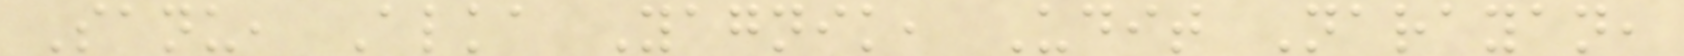Sanu, Alka Yagnik, Udit Narayan,
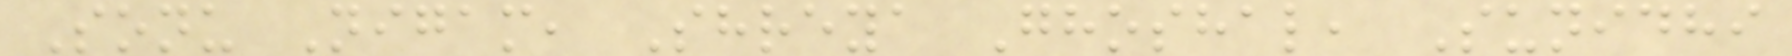Sonu Nigam, Shreya Ghoshal, Sunidhi
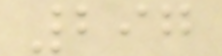297
